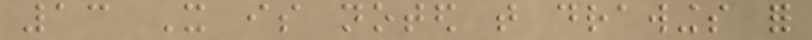13 It is noted that drawings for
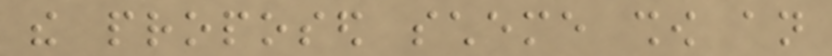the proposed scheme show an
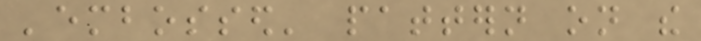'embossed' pattern on the
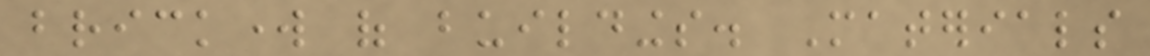brickwork of buildings. Materials
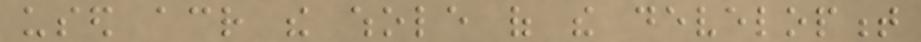used across the whole of the development
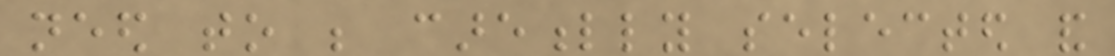need to be carefully selected and
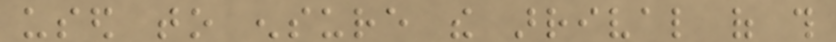used to ensure the arrival of this
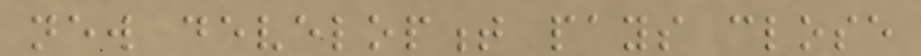new development pays close
